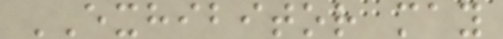EXHIBITOR may
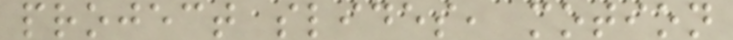project slides, motion
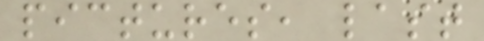pictures, last
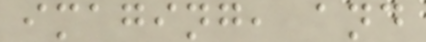imaging, and
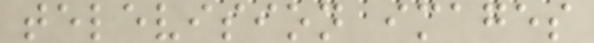television images
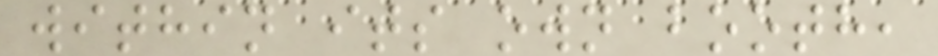within its own booth,
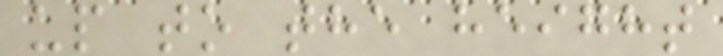up to the height
